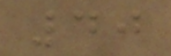40
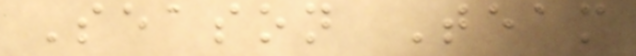Season Team
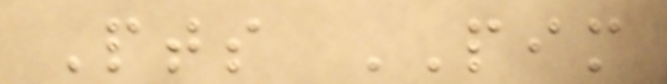Pts PIM
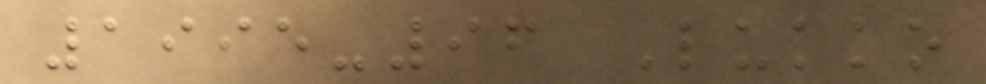1995-96 Lukko
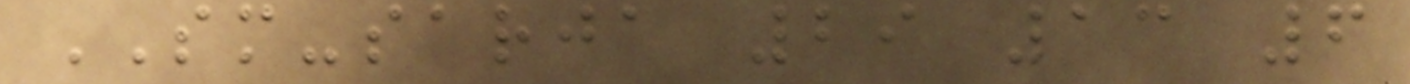SM-sarja 29 13 6
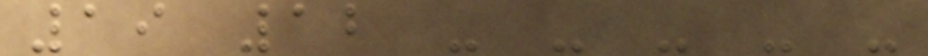19 12 - - - - -
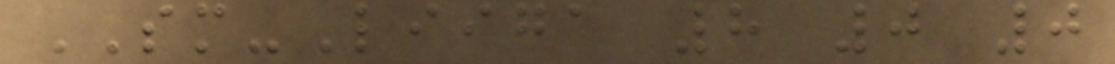SM-Liiga 8 0 0
